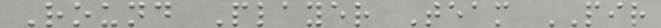Round Player Team PIR
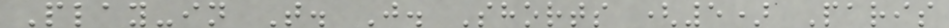Play-in T. J. Shorts (5) Paris
